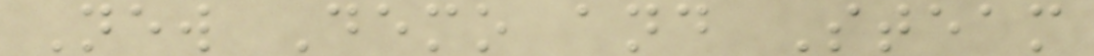New Demo and Steam
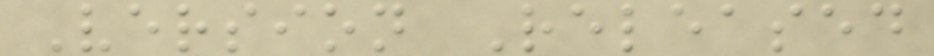Version Released
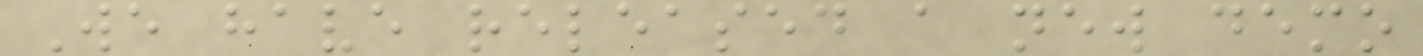We have released a new demo
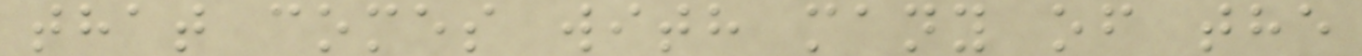that comes with many of the
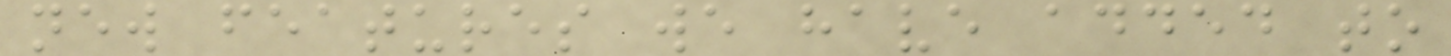new features we have added to
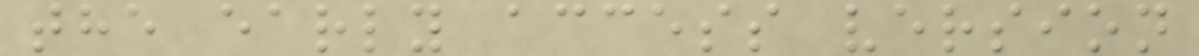the early access version
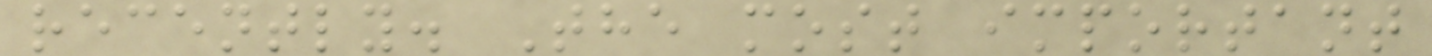recently. The most important
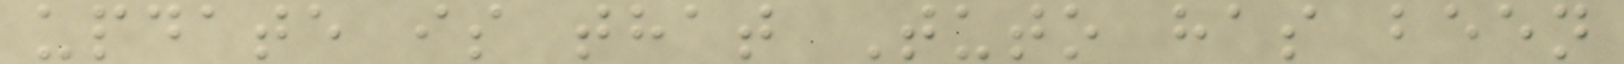update is that Tuto has been
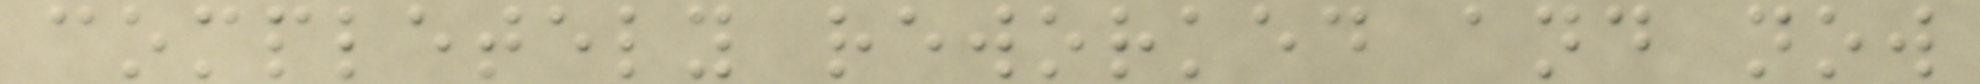completely reworked and now
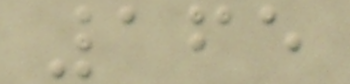165
